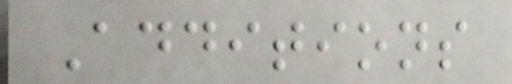Additions
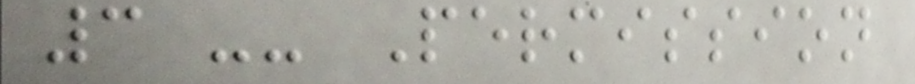3 -- Permission
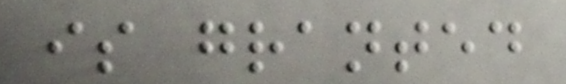is granted
